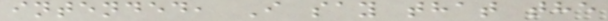intended, I say that the
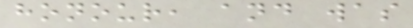honour, and was
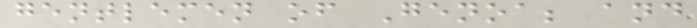gentlemen of Genoa; and
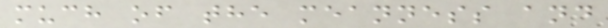much of the meanness and
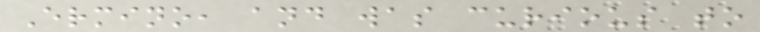Ermino, and was curious to
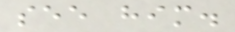see him.
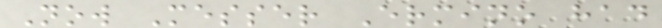Now Messer Ermino had
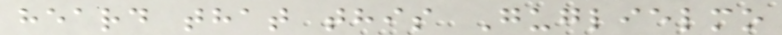heard that this Guglielmo
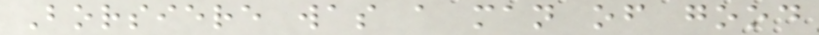Borsiere was a man of good
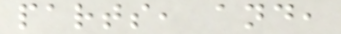parts, and,
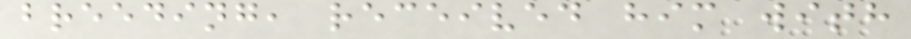breeding, received him with
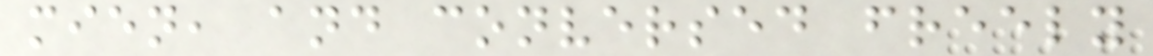mien, and conversed freely
